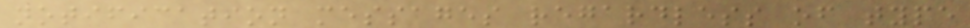notification messages regardless of type
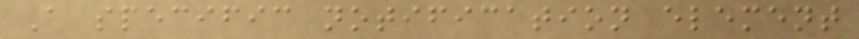A specific notification element
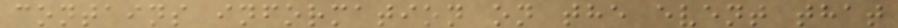contains information on the event that
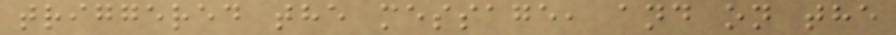triggered the message, and on the
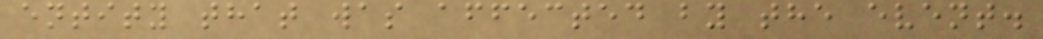entity that was affected by the event.
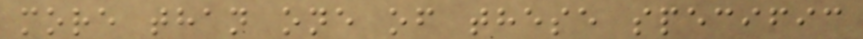more than one of these specific
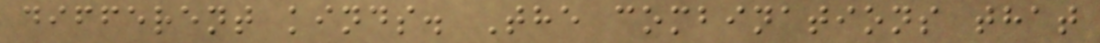different kinds. The combinations that
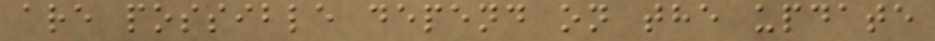are possible depend on the update
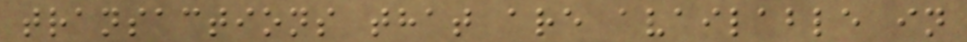transactions that are available in
